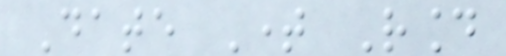Date Time Round
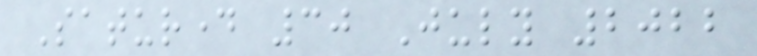Saturday 30 July 2022
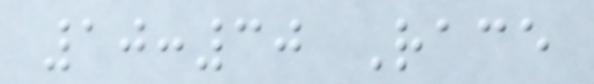10:30 Race
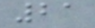21
